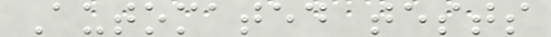Automated tests
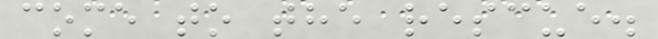come to the rescue.
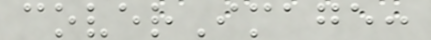coverImage:
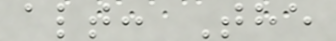alt: The
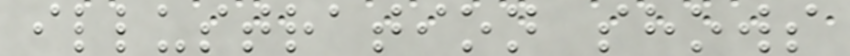illustration shows
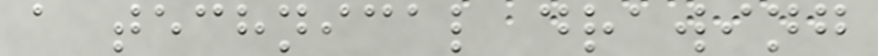a technical drawing
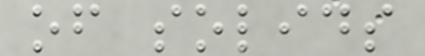of solids
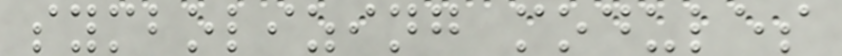symbolizing modules
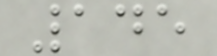145
